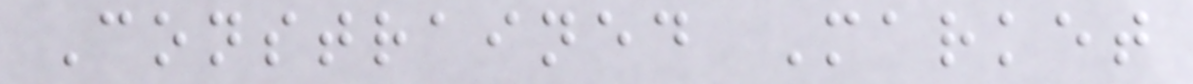Constrained Market
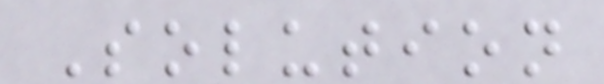Solution
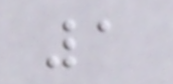1
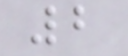2
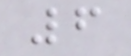6
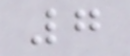7
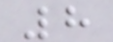8
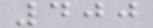400
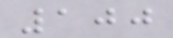100
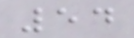54
